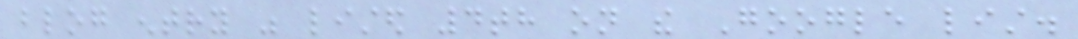blog entry was listed 4th on the Google list.
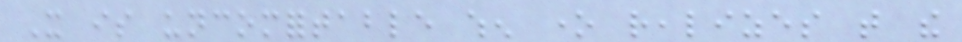It is uncomfortable when one realizes that the
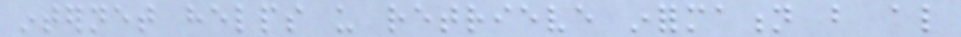internet helps us retrieve information but also
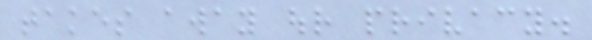takes away our privacy.
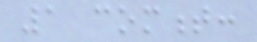1 comment:
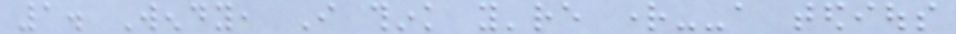1. Wendy, I think you're right--a tedious
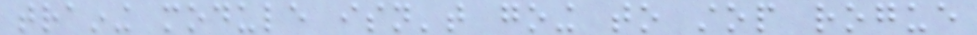training module isn't going to stop rogue
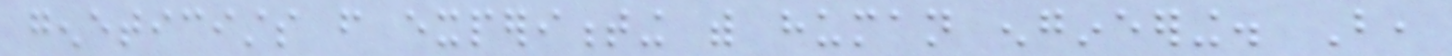geneticists from experimenting with human engineering. But,
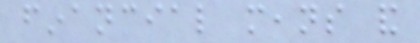financial means and
